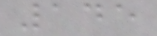145
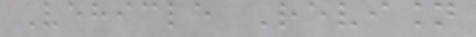Vehicle Revision
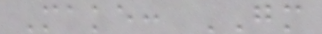Make: GM
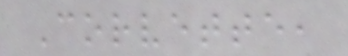Corvette,
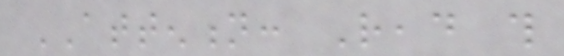ATTENTION: Read this
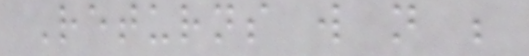Returns will not be
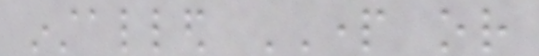installed PART or
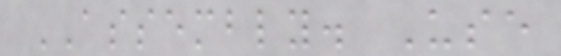ASSEMBLY. Use
